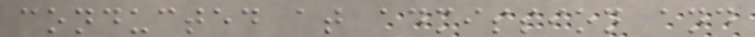conducted at admission and
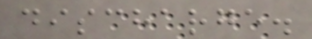discharge.
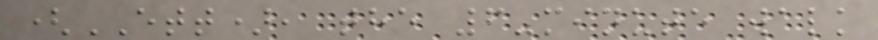(ETT), the 6-minute walk
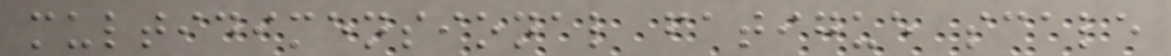multidimensional fatigue scale
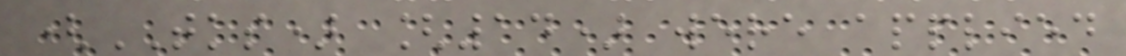(TKS) [14) were applied
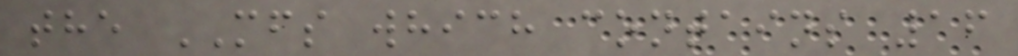the MFS which contains 16
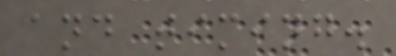and timing.
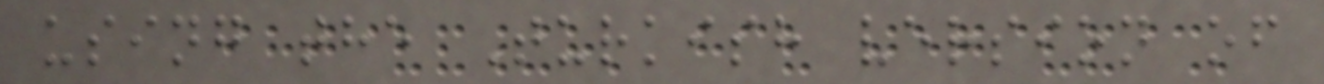using the Turkish version of
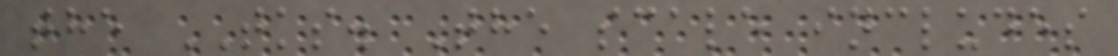the TKS. The scale includes
